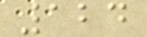124
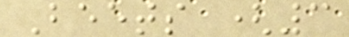Beets (3
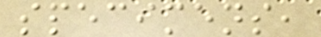specimens,
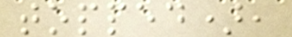topped),
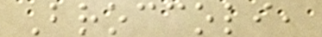Broccoli,
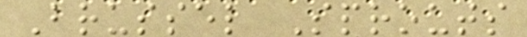Brussel Sprouts
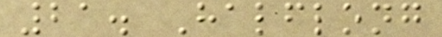21. Halflong
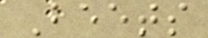Beets
